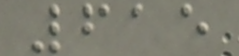615
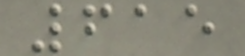615
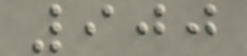900
